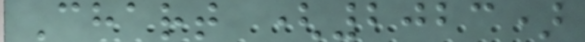Chart (2023)
